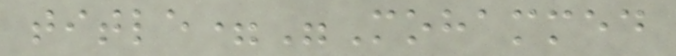title="Mohammed
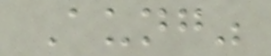Aung"
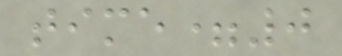time=0
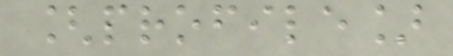[profile]
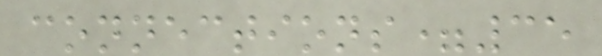connections=35
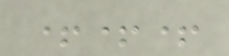+++
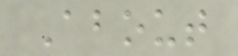About
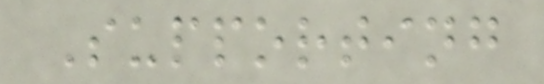Supporting
